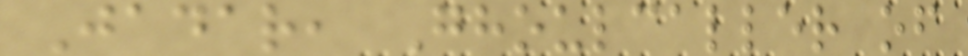Jadar, Ghoulcaller of
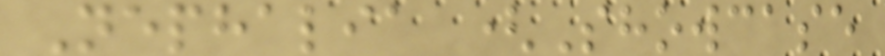Nephalia (Showcase
